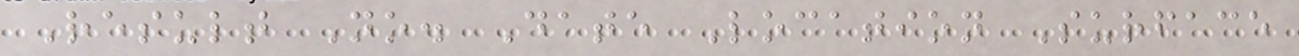Result No. Date Location Surface
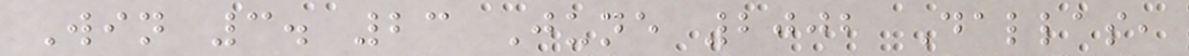Win 3. 23 June 2002 Dallas,
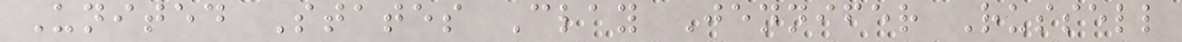United States Clay Jennifer Russell
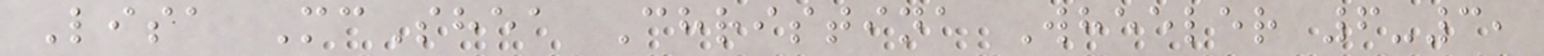Lisa McShea Christina Wheeler 6-3,
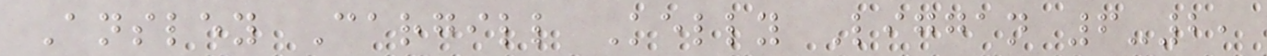Ansley Cargill Kelly Liggan 6-2,
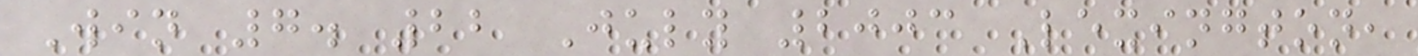Win 7. 22 July 2003 Lexington,
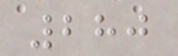280
